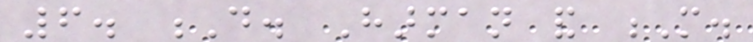6. D. Harman and M.
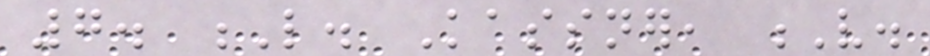7. L. Kassner, V.
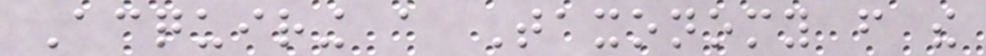Acquiring a Taxonomy from the
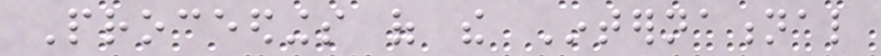Proceedings of the International
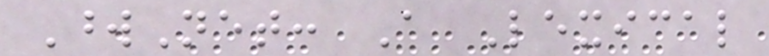WordNet: A Lexical
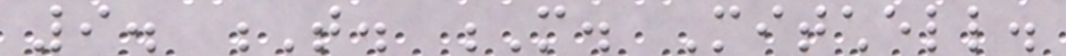9. T. M. Mitchell.
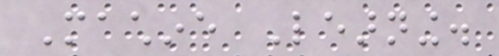Machine Learning.
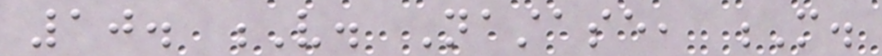10. V. Nastase, M.
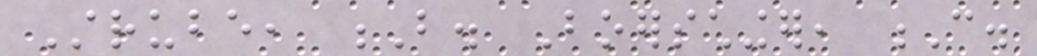Strube, B. Boerschinger, C.
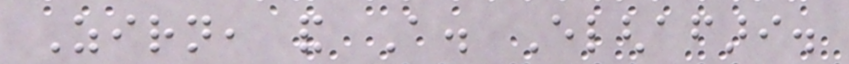Zirn, and A. Elghafari.
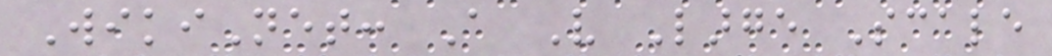WikiNet: A Very Large Scale
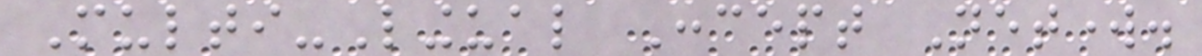Multi-Lingual Concept Network.
